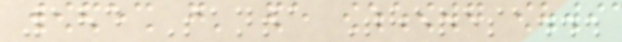184 Santa Theresa...
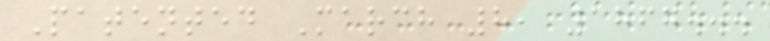Patented March 8, 1867...
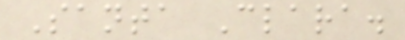Santa Clara.
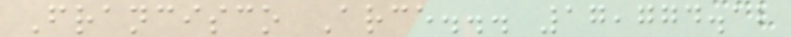Francisco Arce... 17,774.12
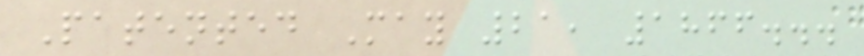Patented May 21, 1866...
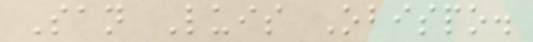San Luis Obispo.
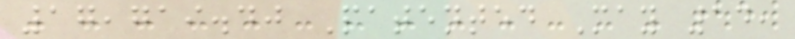17,719.40 Patented May 14,
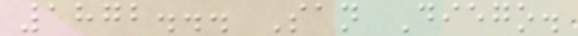1872... San Diego.
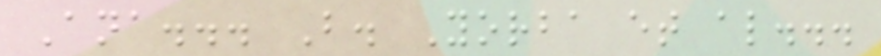Ana... B. Yorba et al...
